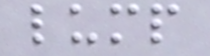lump
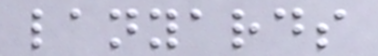lanyards
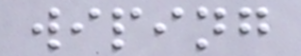wiping
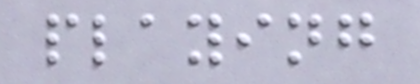playing
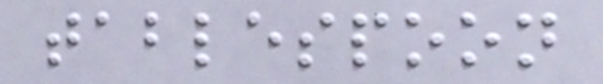tablespoon
